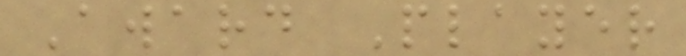Award Player
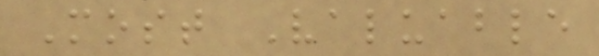Most Valuable
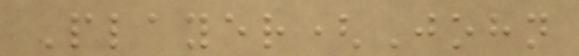Player(John
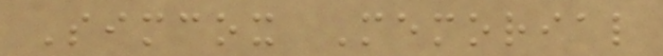Simcox Memorial
